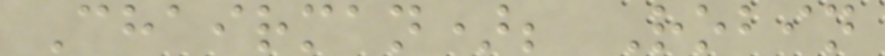Chairman); Robin
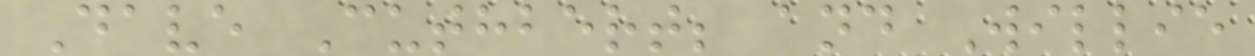Dave Cuthbert; and Willie
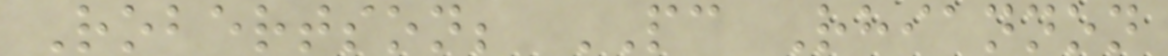Robertson; PC Rhiannon
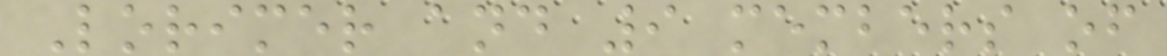Lorimer and 9 members of
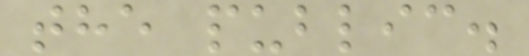the public.
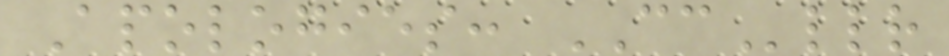Apologies: CCllr
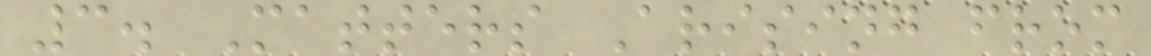3. Matters Arising from
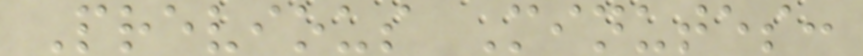Previous Minutes:
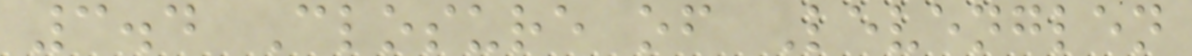3.4 Closure of Levenglen
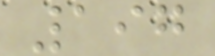197
